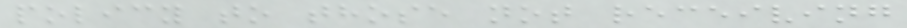policy to those not receiving
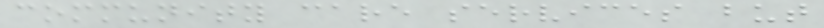community care services but
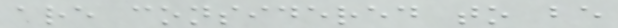are considered to be
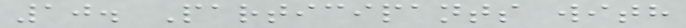10. Participants with
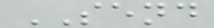SEND
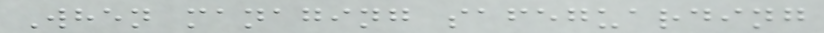When managing safeguarding
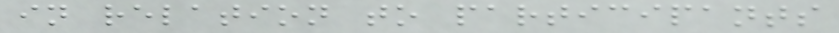in relation to participants
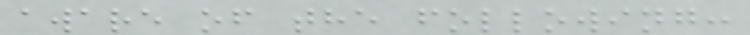aware of the following:
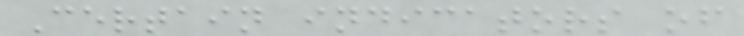Certain indicators of
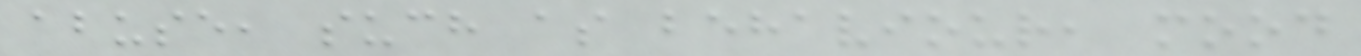abuse, such as behaviour, mood
